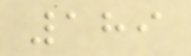189
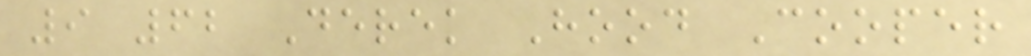9 62 Derek Hood Cooper
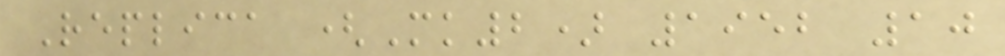Replica (Mk2) 1952 10
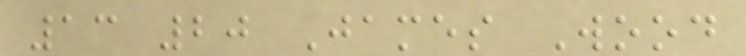13 20 James Wood
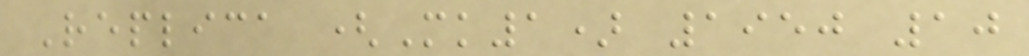Replica (Mk1) 1950 10
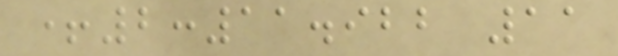+2:11.922 11
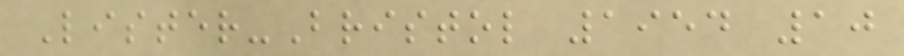Lister-Bristol 1954 10
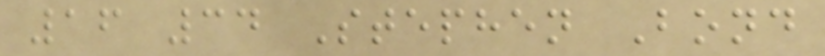16 34 Stephen Bond
